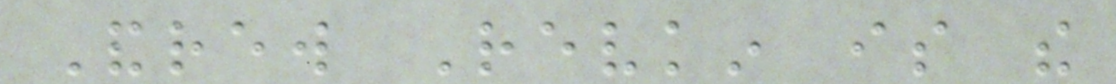Andrew Revkin is the
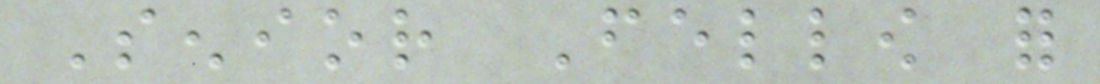Senior Fellow for
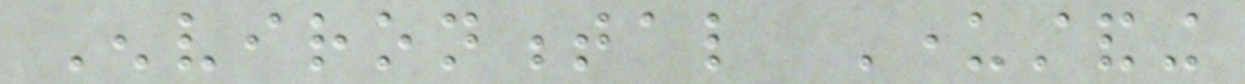Environmental Understanding
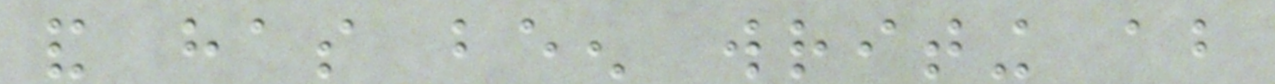and has been writing about
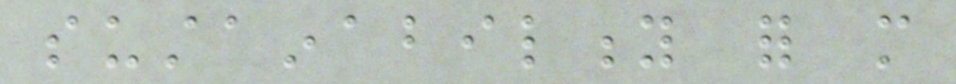sustainability for more
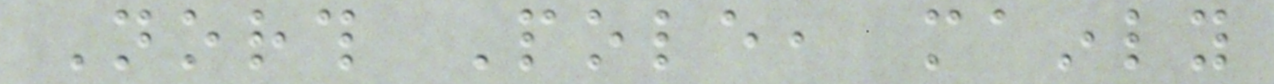North Pole, mainly
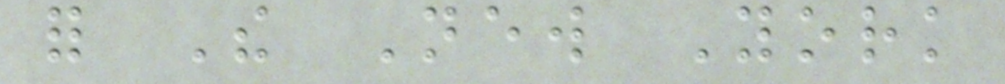for The New York
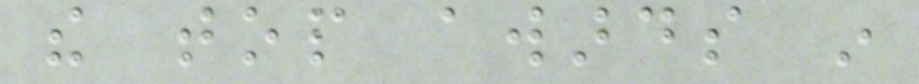the top awards in
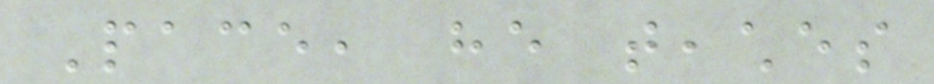Pace, he teaches
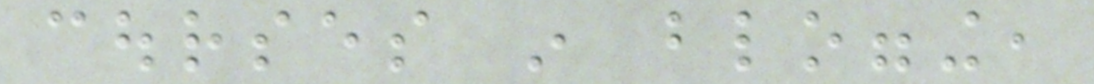courses in blogging,
